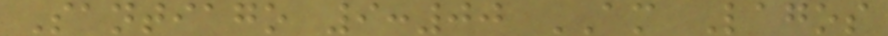Santiago 9:00 AM Lagos
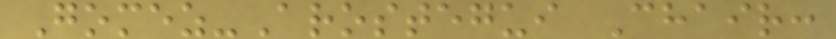Gomez-Arostegui Chair:
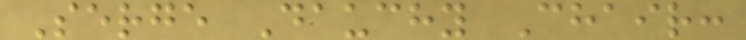Serge Dauchy Chair:
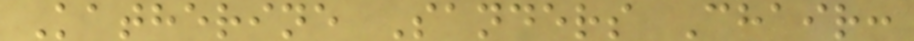Katherine Sanders Chair:
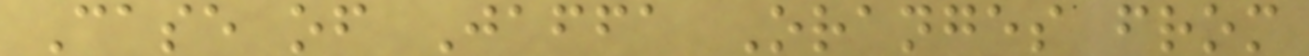Case of Jaffa Oranges from
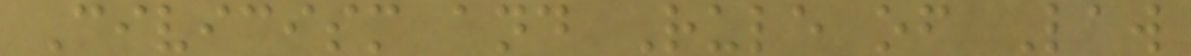Civicism and Rule of Law
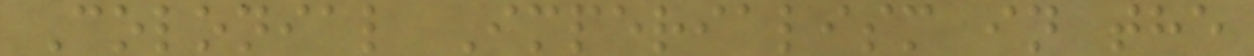Colonial Imperialism in the
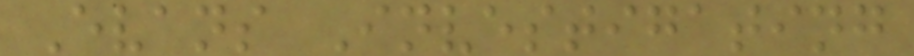Evans Investigating
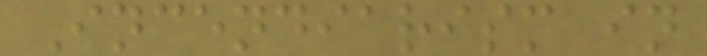Incendiarism in
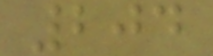204
